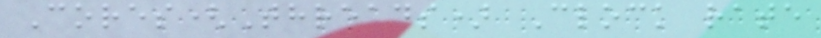Cores(Threads) Clock rate
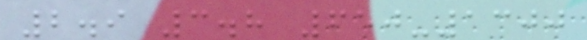2.9 3.8 650-1300
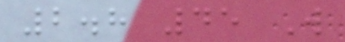2.8 45 W
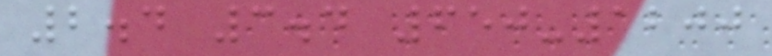2.4 3.4 650-1200
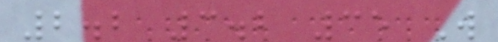2.2 3.2 35 W
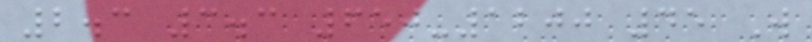2.3 3.3 650-1200 45 W
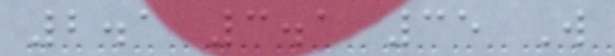2.1 3.1 35 W
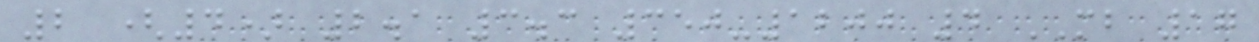2 (4) 2.1 3.3 350-1200 4 MB 17
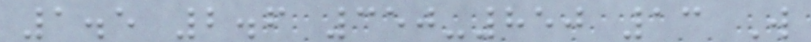1.5 2.6 350-850 13 W
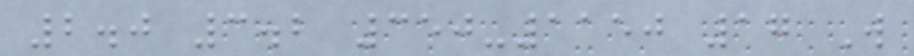2.0 3.2 350-1150 17 W
